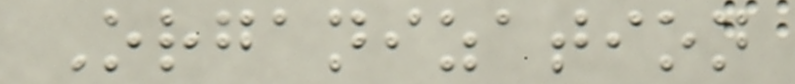Organization
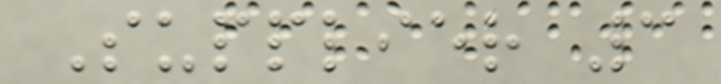Supplier 3
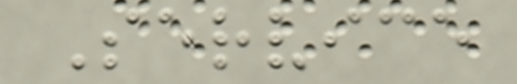Service
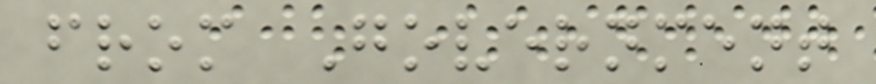from Government
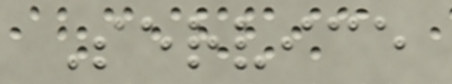Service
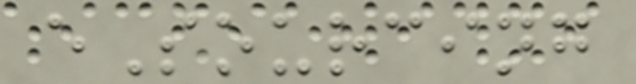eSourcing
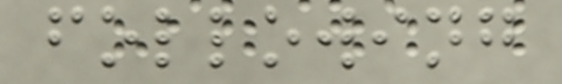following
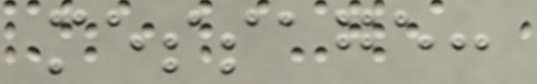message:
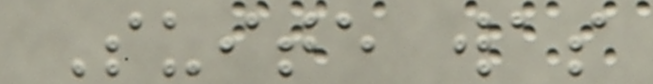Suite was
